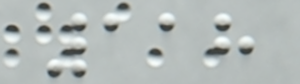118
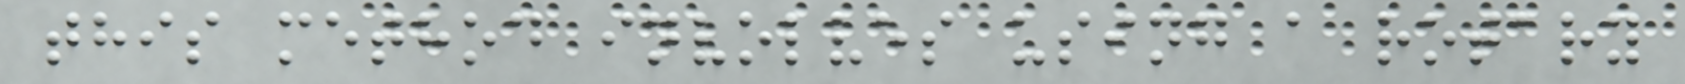this method involves using a rotary
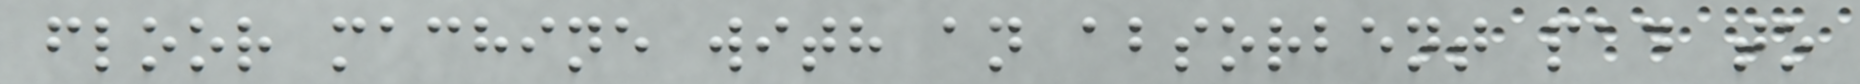floor machine with an absorbent pad to
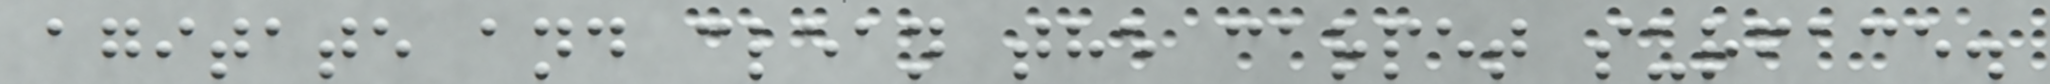agitate and clean the carpet surface.
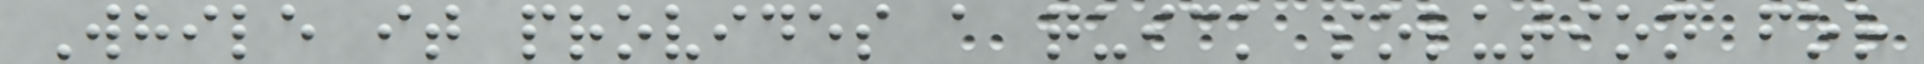While it provides a quick solution for
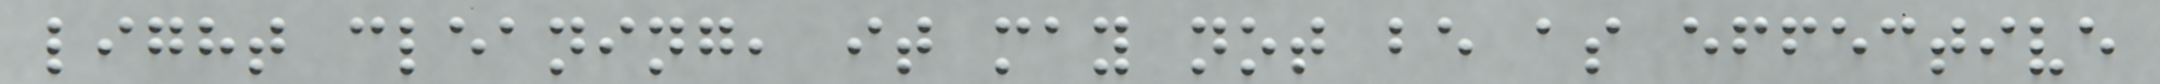light cleaning, it may not be as effective
